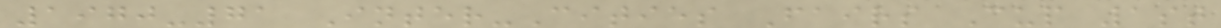1970-71 Inter-Cities Fairs Cup 1st
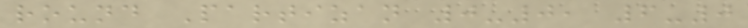round Partizan 0-0, 6-0
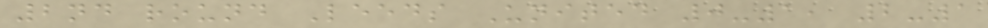2nd round Leeds United 0-1, 2-1
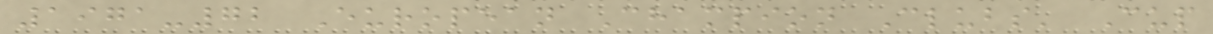1971-72 European Champion Clubs' Cup
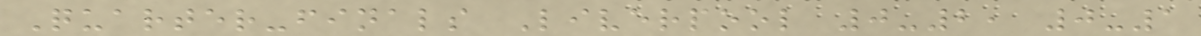Quarter-finals Liverpool 0-2, 0-1
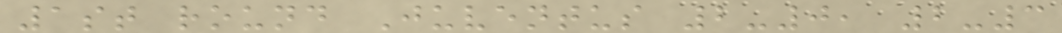1st round Juventus 2-0, 2-3
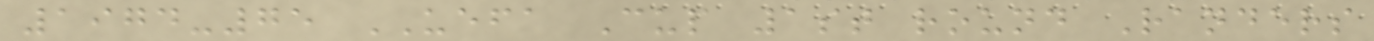1974-75 UEFA Cup 1st round Randers
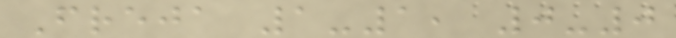Freja 1-1, 0-0
